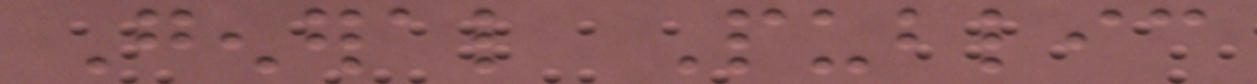General Public
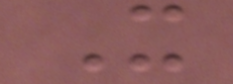It
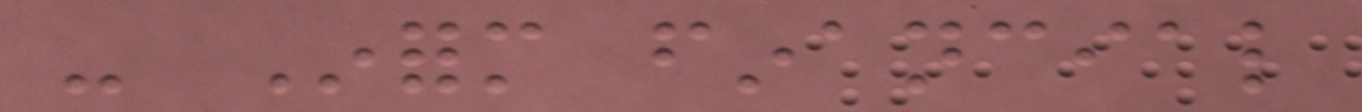- Inform financial
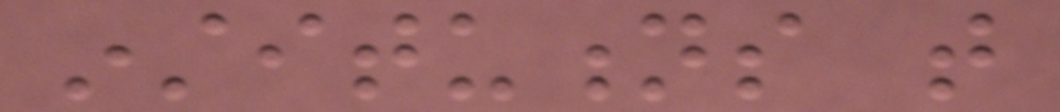institutions that
